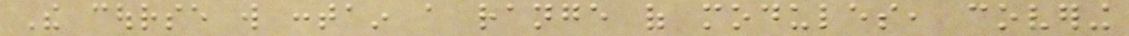The course will contain a range of modules, covering
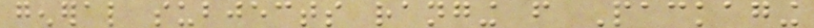general subjects ranging from Packaging
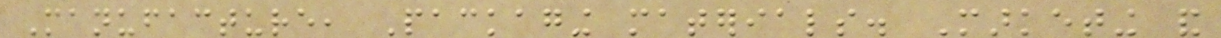Manufacture, Packaging materials. Marketing and
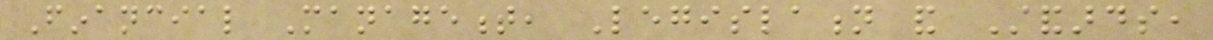Financial Management, Legislation and Standards,
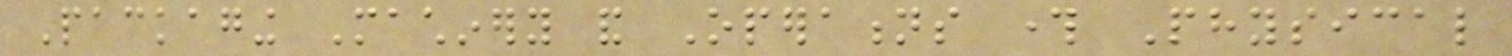Packaging Machinery and Operations through Physical
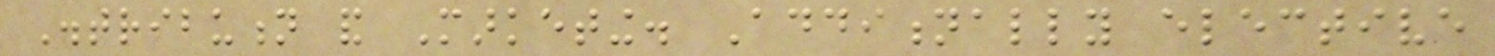Distribution and Marketing. Additionally elective
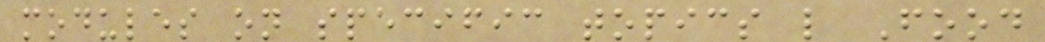modules on specific topics like Food
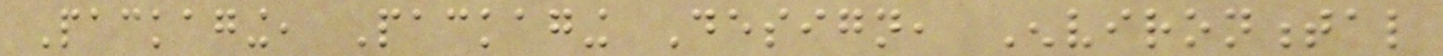Packaging, Packaging Design, Environmental
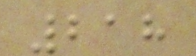218
